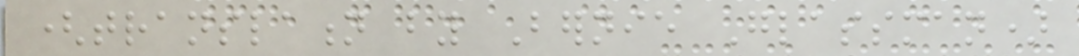(translation by Bernie Glassman)
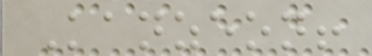Kanzeon!
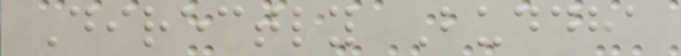Directly Buddha
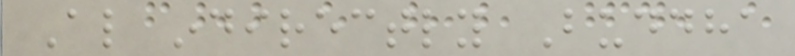Also indirectly Buddha
